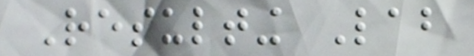Resulting Lab
